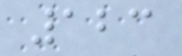123
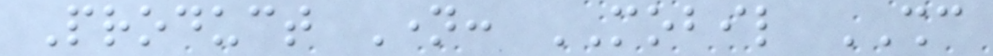Product Name: MOBIL SHC
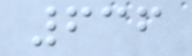636
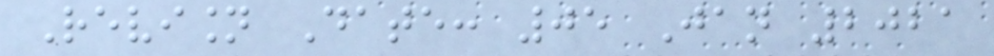Revision Date: 05 Jan 2021
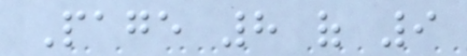Page 8 of 9
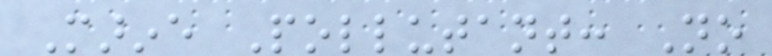Marine Pollutant: No
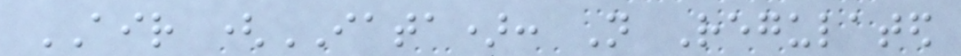AIR (IATA): Not Regulated
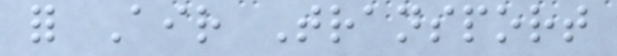for Air Transport
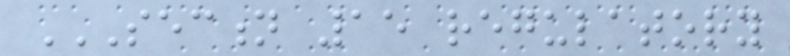SECTION 15 REGULATORY
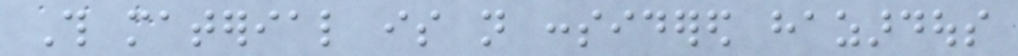This material is not considered hazardous
